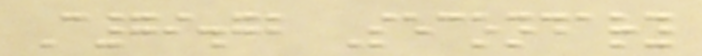C79.72 Secondary
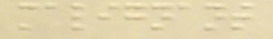malignant
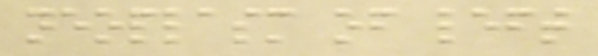neoplasm of left
